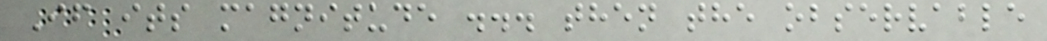If its magnitude ... then the observable
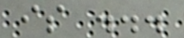is ...
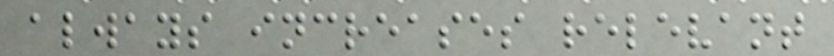always increases relevant
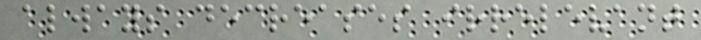always decreases irrelevant
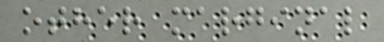other marginal
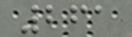261
